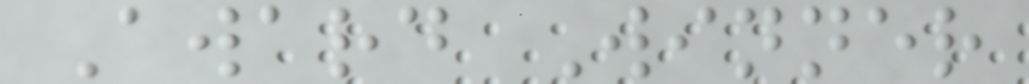Award Winner
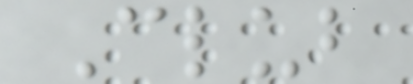Club
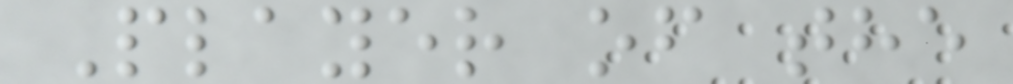Player of the
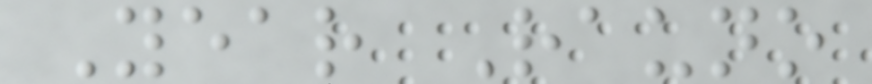Year Rauno
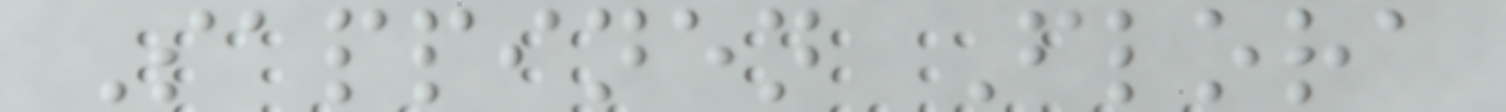Sappinen Flora
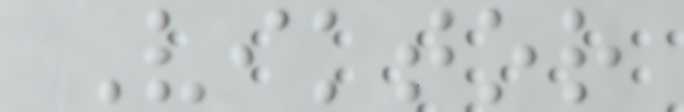Viktor
